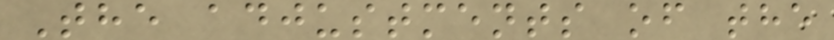The adjustments of the
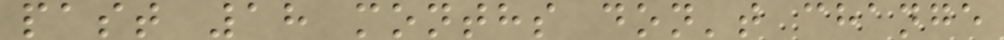past 18 months don't change
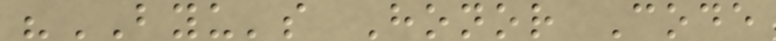"BYU's Honor Code
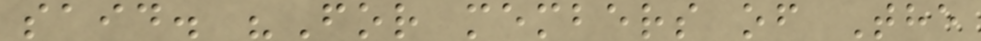said. "For members of The
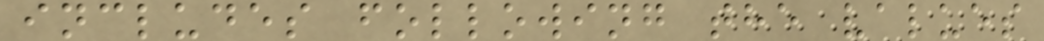includes following the values
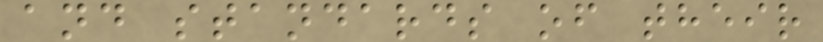and standards of their
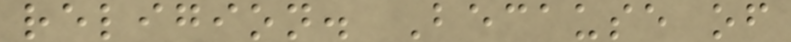religion. Because of
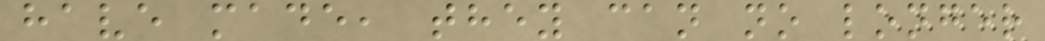have made, they can no longer
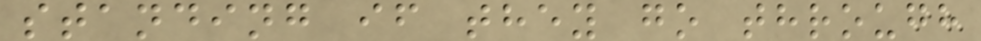standing if they go through
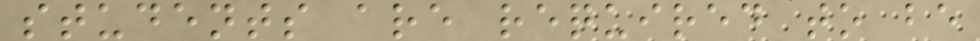students are required to be
